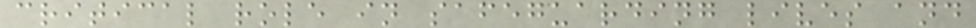critical role in safeguarding lives and
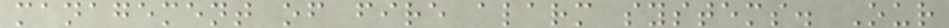management of fire alarm systems. Our
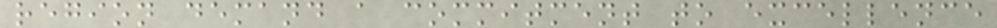region demand a commitment to excellence
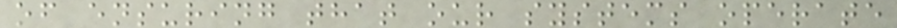of ensuring that our systems operate
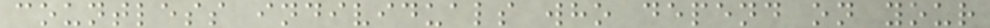countless individuals who depend on your
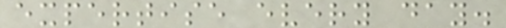expertise every day.
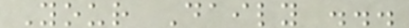Your Daily ...
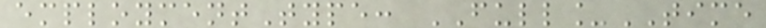employmentType: FULL_TIME
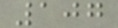107
